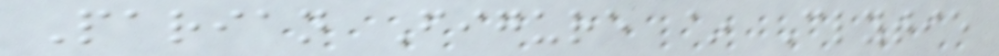Parian Figure ~ Clytie
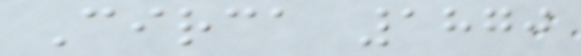Circa 1870
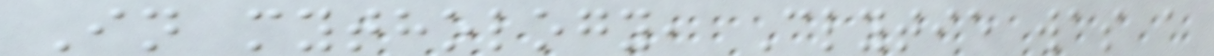In mythology, Clytie was a
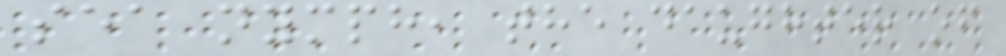sea nymph, the daughter of
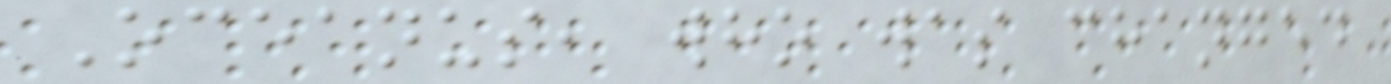Oceanus, who was changed
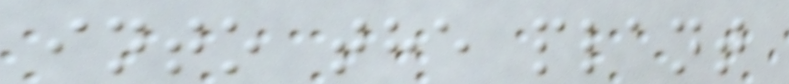into the plant
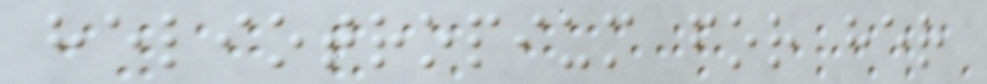heliotropium for her
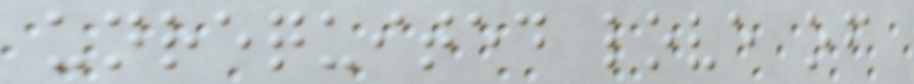unrequited love of
